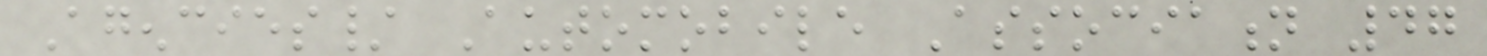Agencies/ Automobile Association 47
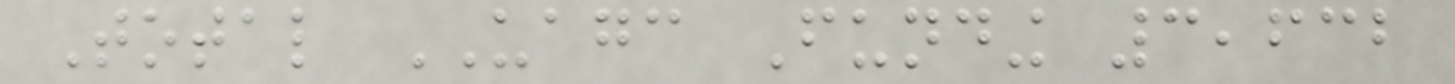Total UAGC Funding 3,632
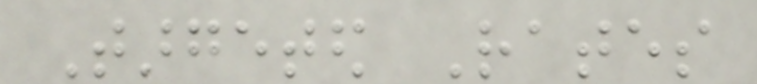Targeted Rates
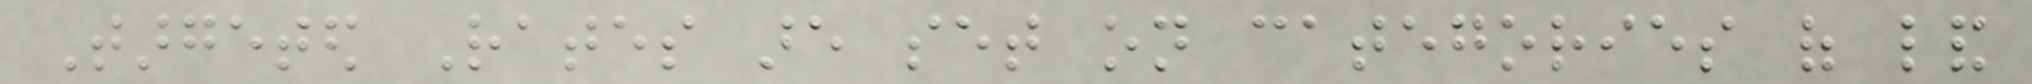Targeted Rates are set on categories of land
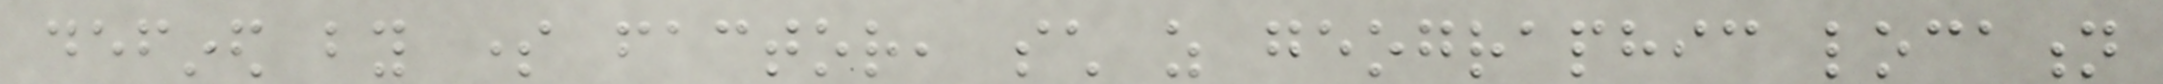defined by some factor, such as geographic location
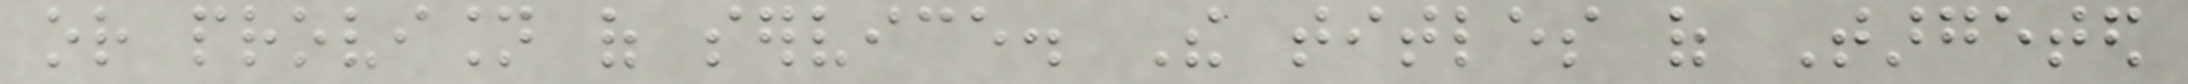or provision of service. The titles of Targeted
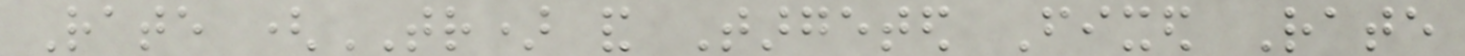Rate (TR) and Targeted Fixed Rate
